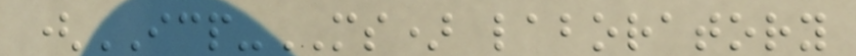(ICP-MS) laboratory
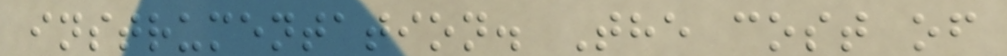instrumentation. The cost of
